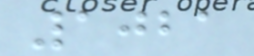1021
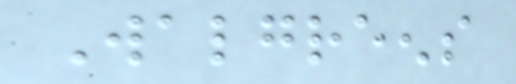Walgreens
